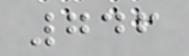746
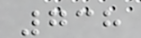738
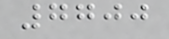7700
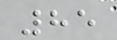85
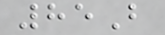85B
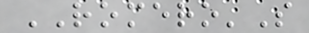ROMERO'S
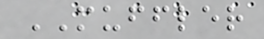MUFFLER
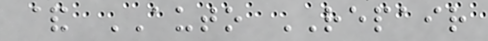& AUTO REPAIR
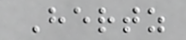Hertz
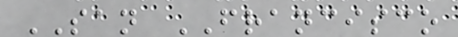SAN FRANCISCO
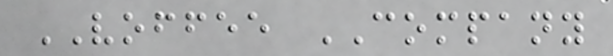VOFFEE COMPANY
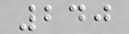240
